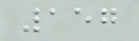157
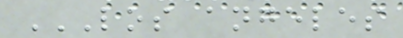LOS ANGELES
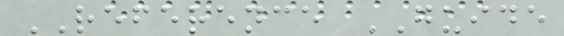REFERENCE GUIDE
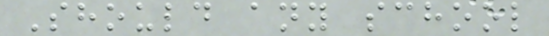Should any school
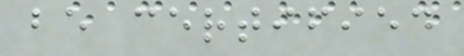be certified
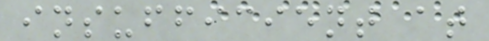insufficient at
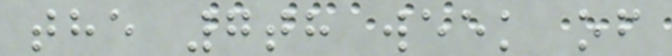the 7th week of
